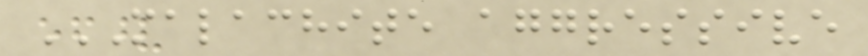MALACHITE AGGRESSIVE
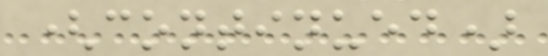(continued)
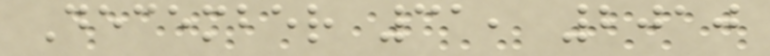December 31, 2010
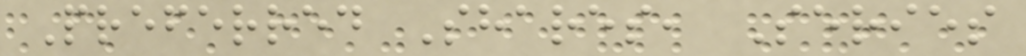Preferred Shares, Series
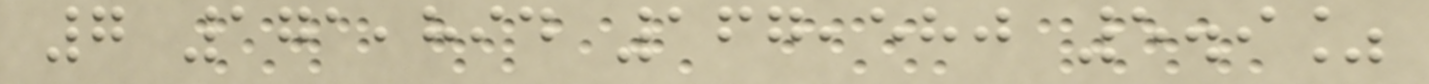7 171,894 167,580 5.9%
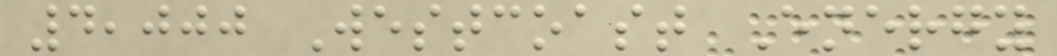4,000 Westcoast Energy
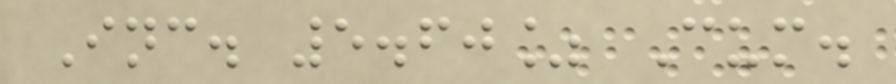Inc. 5.60% Cum.
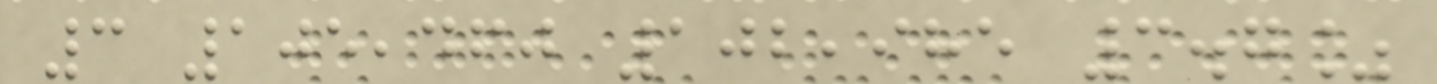3 105,460 102,985 3.7%
